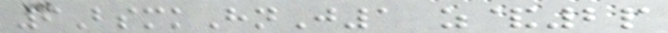9BsmkHnJ1 z&2p
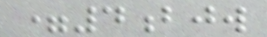=4bjw
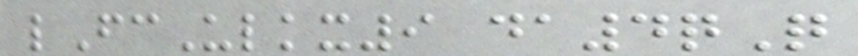lFcUlkx9 da4qQ
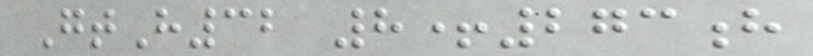GtH32 8+273h
